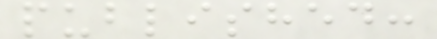published:
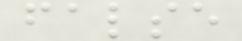false
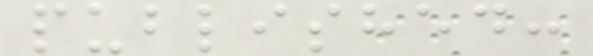published:
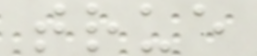true
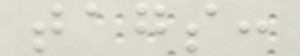tags:
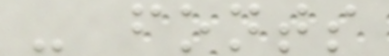- fonts
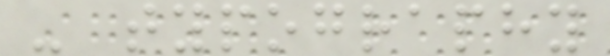- typography
